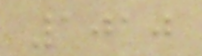1010
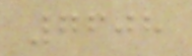7608
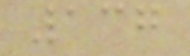137
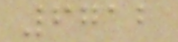6712
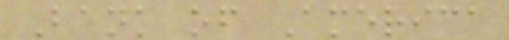Bank of America
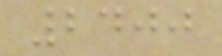2400
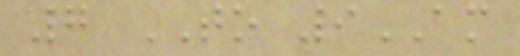7 TO 9AM
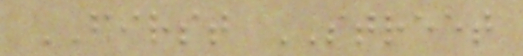FIRST STREET
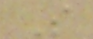S
